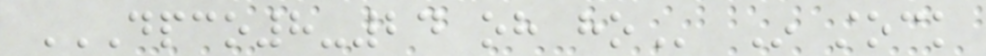DPCO8-24 OH HO In stock
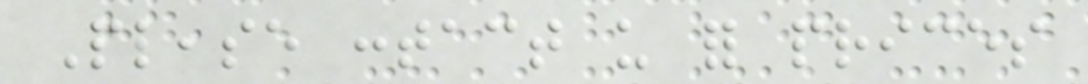Please contact us for prices
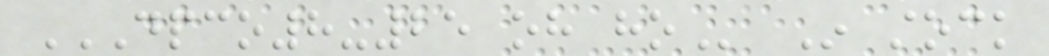DPCO8-25 OH HO In stock
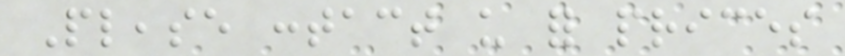Please contact us for prices
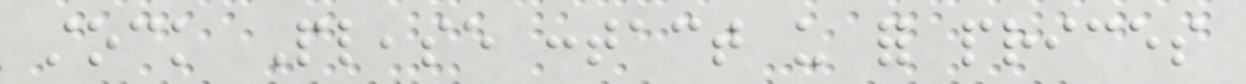stock Please contact us for prices
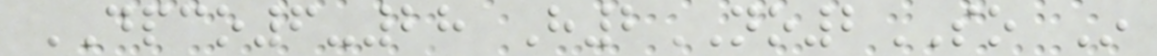DPCO6-28 H2NO2SO In
